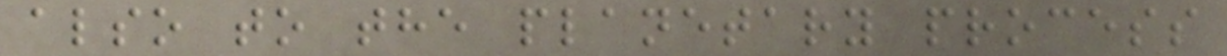also to the planetary process
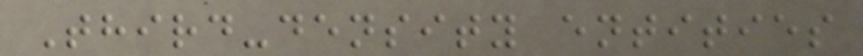Third-density entities
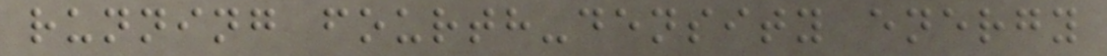running fourth-density energy
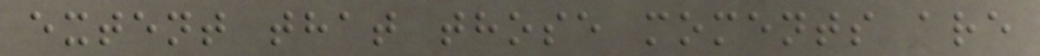extent that those moments are
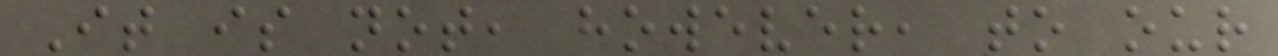It is not, however, to our
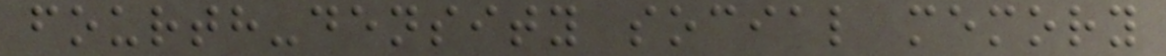fourth-density social memory
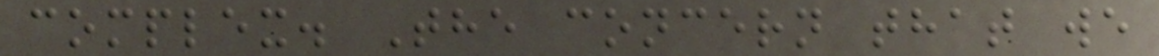complex. The concern that we
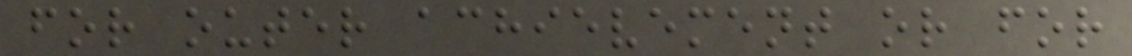for outer achievement or for
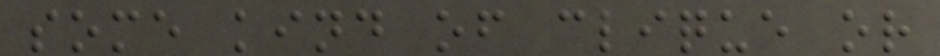some kind of clique or
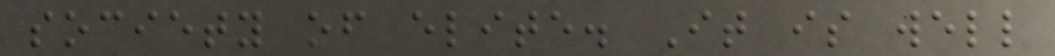society of elite. It is well
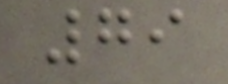79
